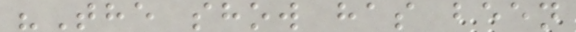"The show has been
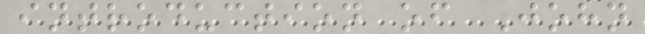introduction of John
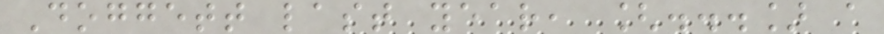Doggett last year, [...] a
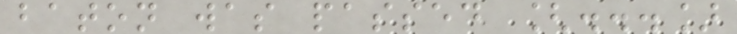baton was passed [...]
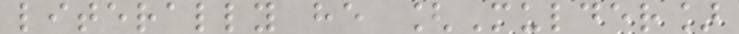literally he [Mulder]
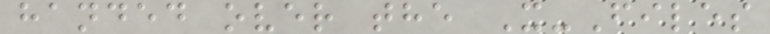handed over the X-Files
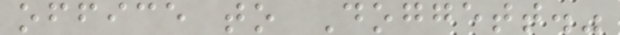office to Doggett."
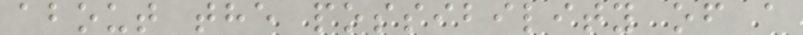about the possibility of a
